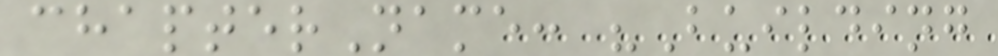chapterName: "Building
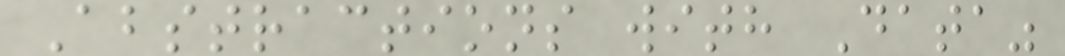Abstractions with Data"
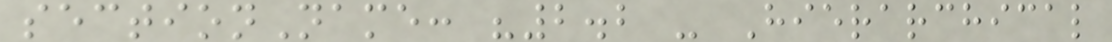sectionName: "2.2 - Hierarchical
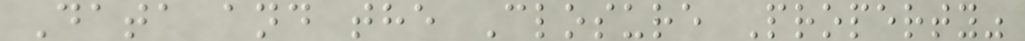Data and the Closure Property"
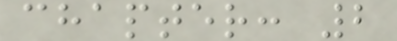chapter: 2
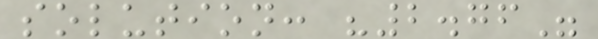solution: "2.76"
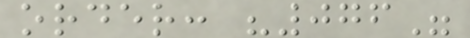order: "076"
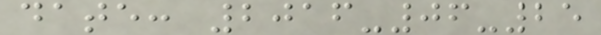date: 2016-06-25
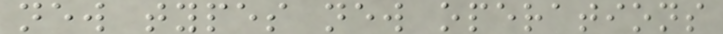new types new operations
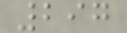297
